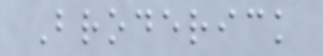Broderick
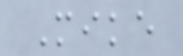Mike
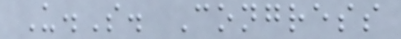U.S. Congress
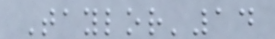Taylor'14
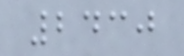2430
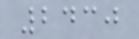2430
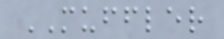MUFFLER
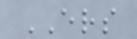ERS
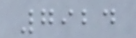7924
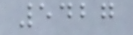5427
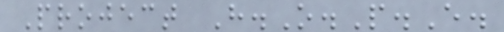Project H.O.P.E.
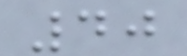40
